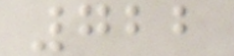722
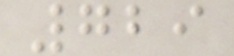729
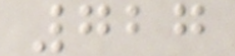727
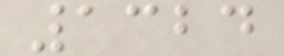1324
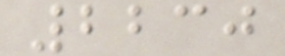2230
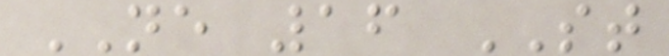NE 16 ST
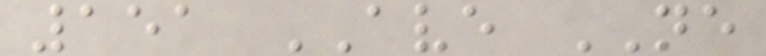151 AVE NE
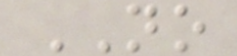NO
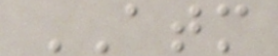ATM
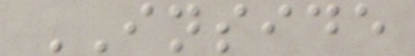INSIDE
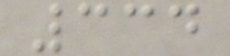334
